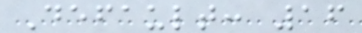Default: 16
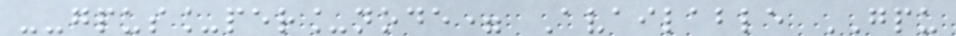--gpus_per_node= Available GPU
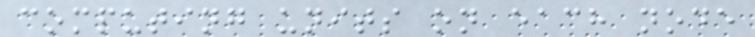computing units on each node
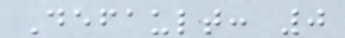Default: 0
